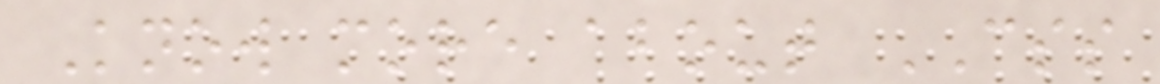Know more about CSS
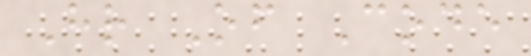Hr Of Code
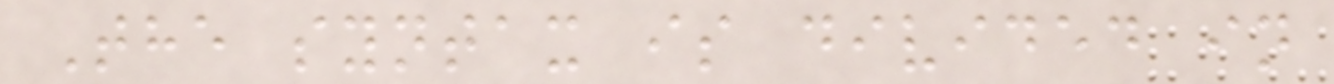The syntax is divided in
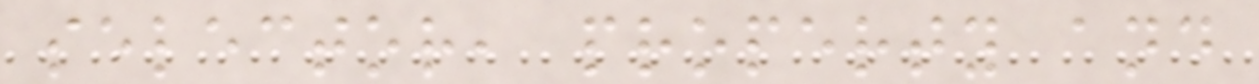selector, property and
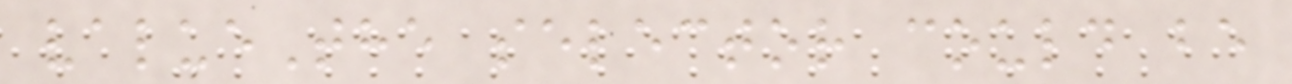valueThe selector could be
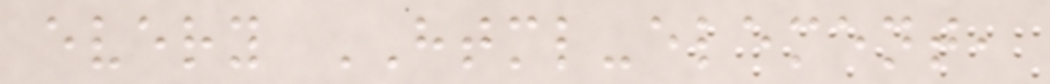every HTML-element,
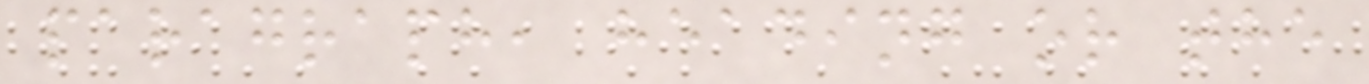paragraph, heading or the
